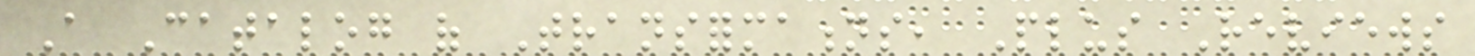A Catalog of Transformations, Plus Reviews
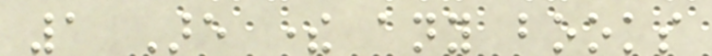1 Are there any books
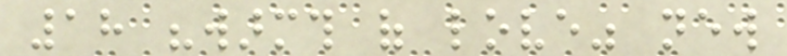18 "warmth of love" new
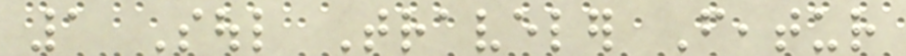1 Soul Traveler Featur
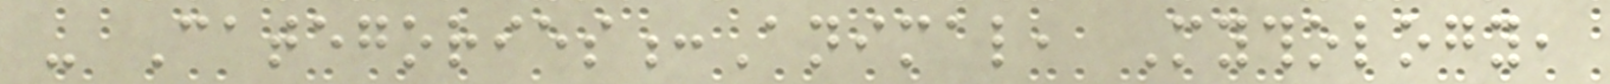- Categories:Animal, Mythology,
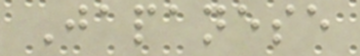Japanese
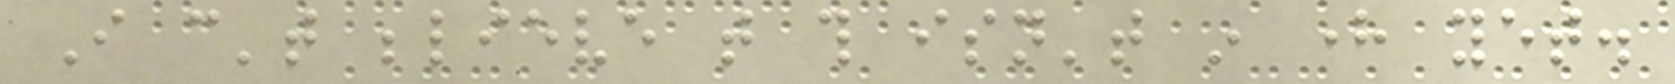I can't believe that this isn't in here yet.
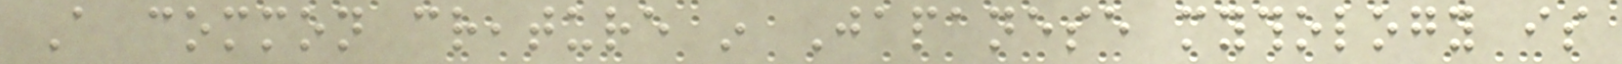A common creature in Japanese mythology is
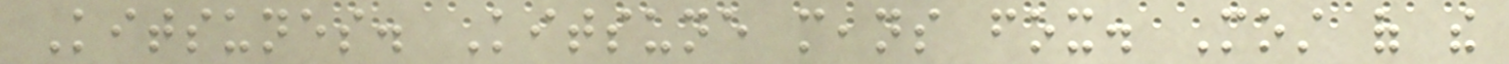Kitsunes. Kitsune means fox. Most of the
